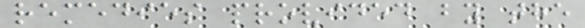remedies provided by the
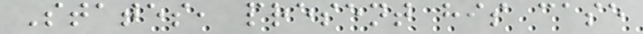States, present his case
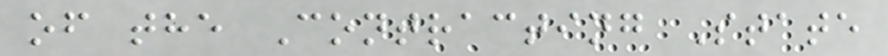of the Contracting State
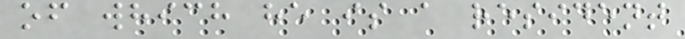of which he is a resident
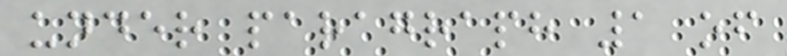under paragraph 1 of
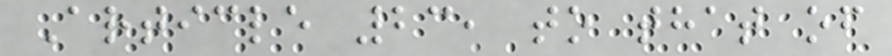Article 23, to that of
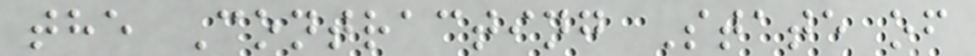the Contracting State of
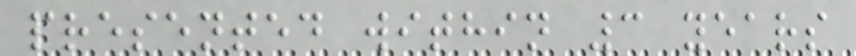presented within 3 years
